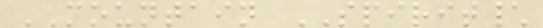MOUNTAIN SPIRIT\
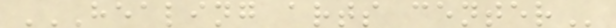HEALING ARTS CENTER
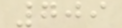709
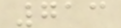713
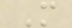M
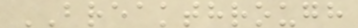BREAKTHROUGH
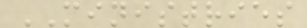MINISTRIES
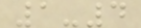1-4
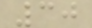30
